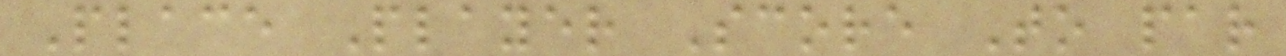Place Player Score To par
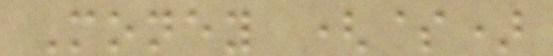Money ($)
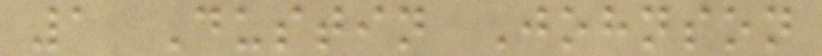1 Dustin Johnson
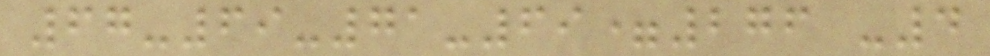67-69-71-69=276 -4
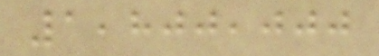1,800,000
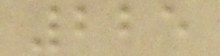225
